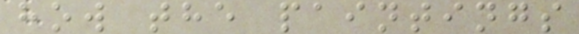how the paintings
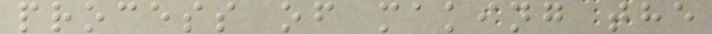process of making the
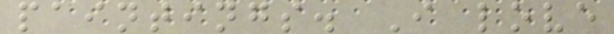paintings. I love
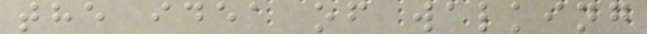the idea of walking
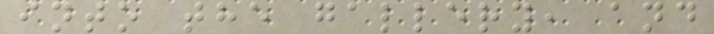into the gallery, and
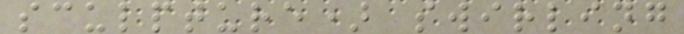sculpture) swirling
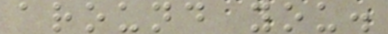around you.
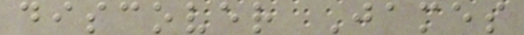discover James
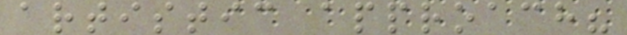artistic approach?
